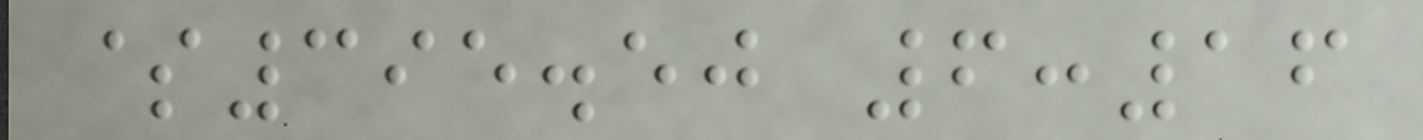$395.50 6:16
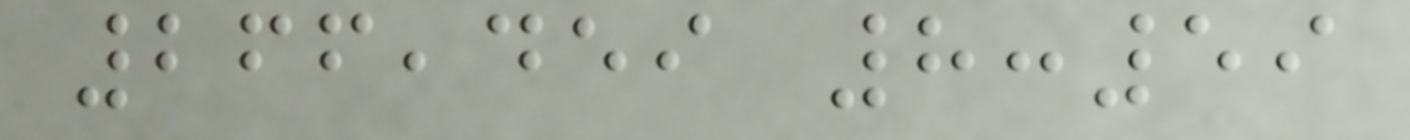266,459 8:59
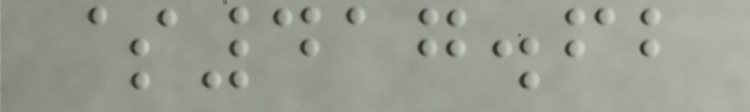$417.62
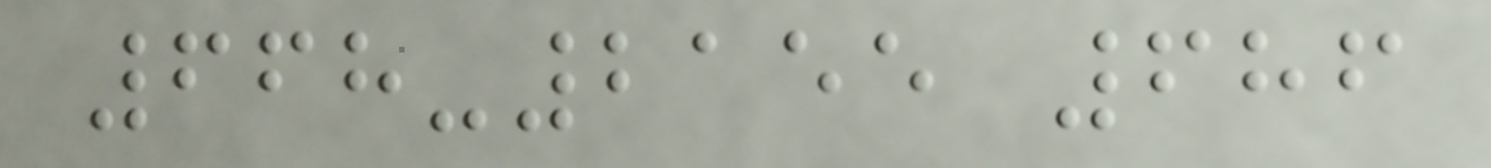668-2155 686
